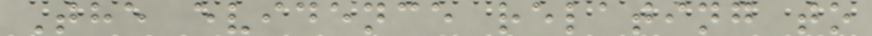The evidence relating to
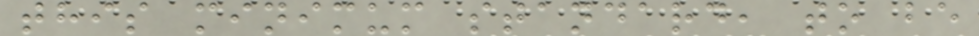this minimum standard, to be
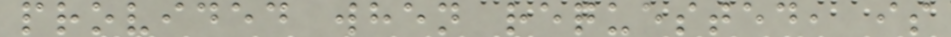provided when requested, is
